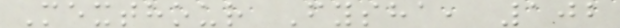Mexthour Fysha, 102
